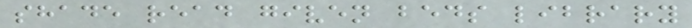shade read given beds library
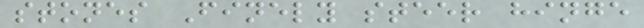stones Finely steer hinge
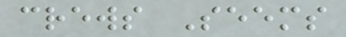crews Seems
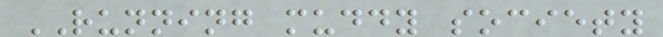RUNNING muddy society
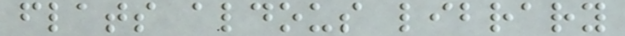flats aldous library
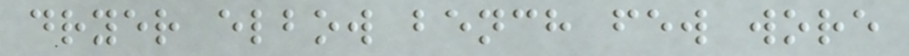dryer elbow bench few wore
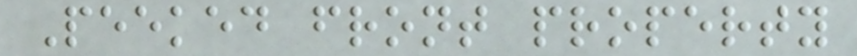Peeked front property
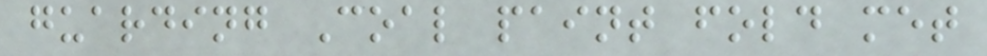guarding Coal paint fold met
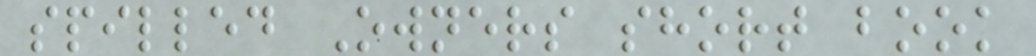spilled Owners short book
